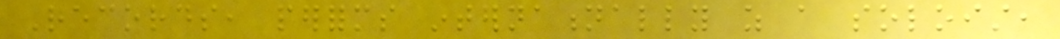Records, performs internationally as a soloist,
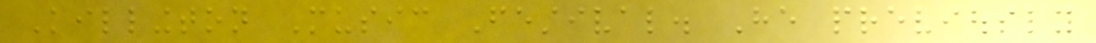Killington Music Festival. He previously
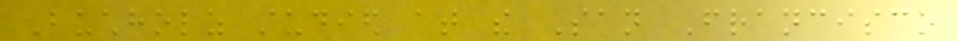Buchholz studied at the San Francisco
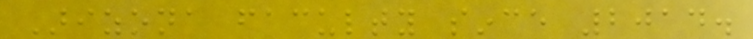Arizona faculty since 2014.
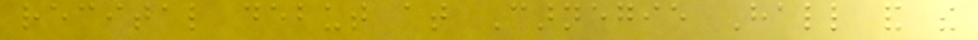recital debut at Carnegie Hall and the
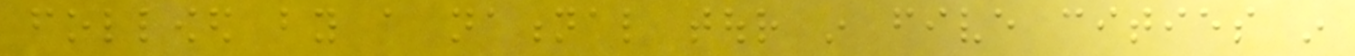followed by a national tour in five cities in
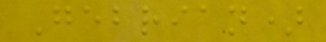Gebrian)
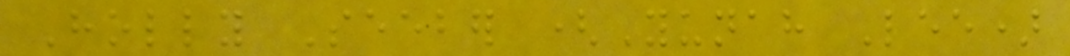Holly Seeber (Yunah Lee)
